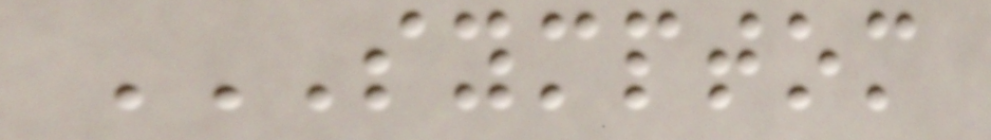SYMPTOM
